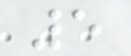5
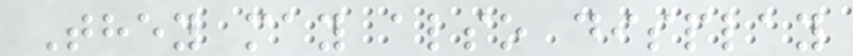They may also display
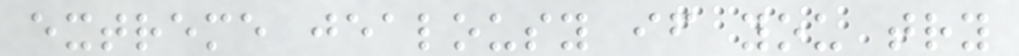extreme jealousy if you try
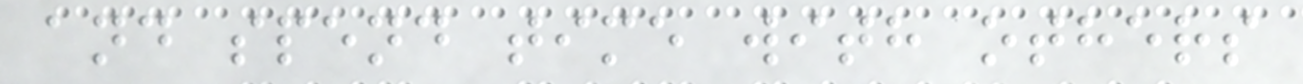and spend time with others
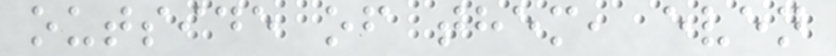outside of them, even
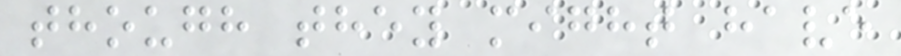though they might have
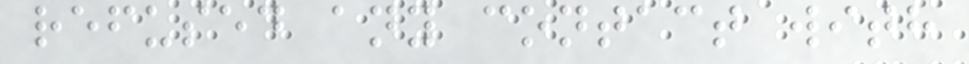refused any contact with
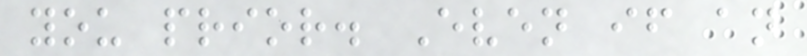you prior. Even if an
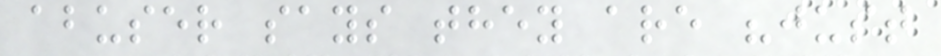abuser says they are "just
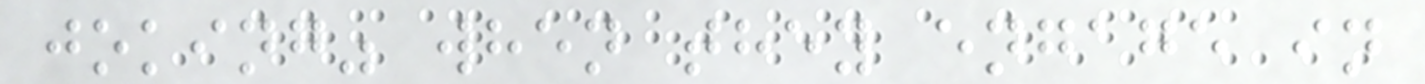joking" when they engage in
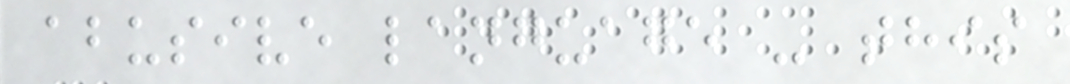abusive language - this
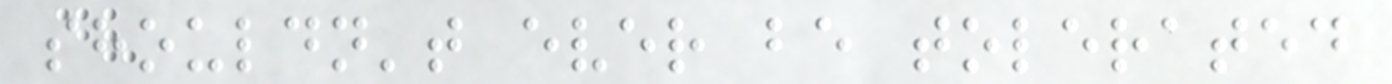shouldn't ever be tolerated
